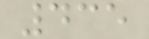435
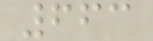663
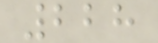228
